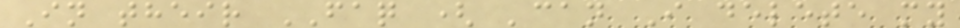In their FAQ ( 'can I delete my
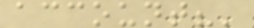account?'
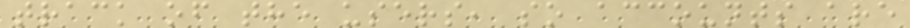track of the users, so accounts are
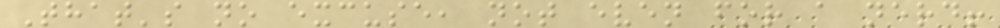That's no excuse, not even for a nerd!
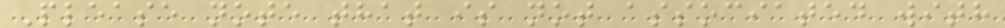Please note that is not associated with
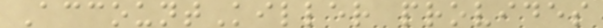AccountKiller provides
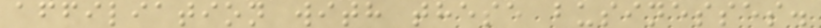affiliation with these businesses.
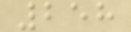258
